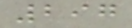297
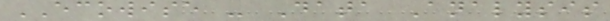ECOWISE - Data Analysis
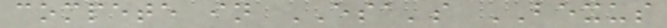compete in ESA's BEXUS
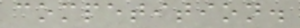competition.
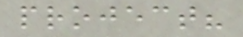project?
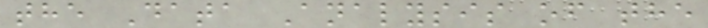the Data Analysis of the
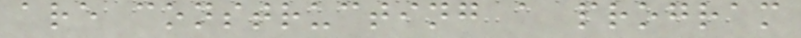are constructing a program
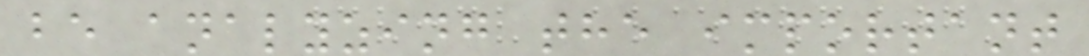be analyzing the important
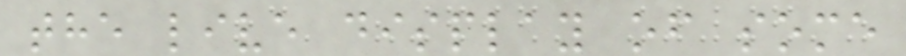the live display of some
